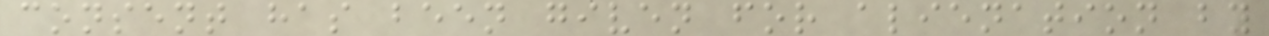consent has been given for alienation by
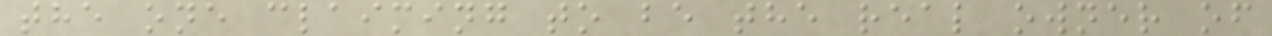the one claiming to be the real owner of
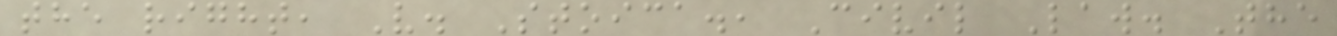the right, V. Stoica., Civil Law. The
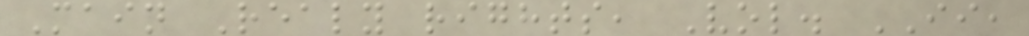Main Realy rights, Vol. II,
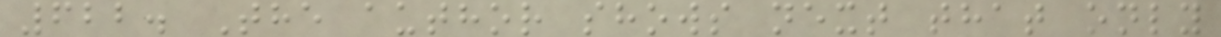622. The author shows next that only
